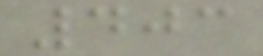403
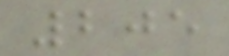205
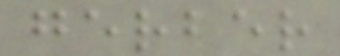gerber
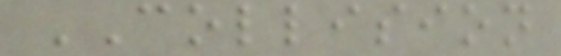COLLISION
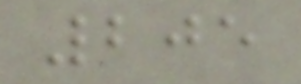205
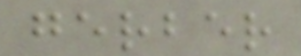gerber
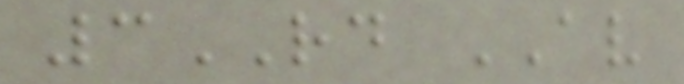3RD AV
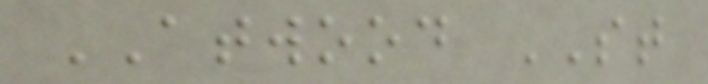ATWOOD ST
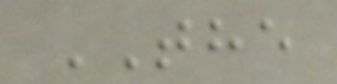THE
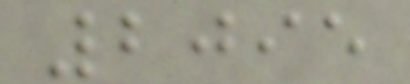2095
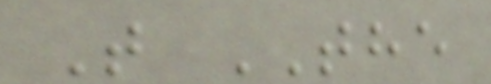T THE
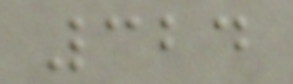324
